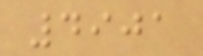4901
